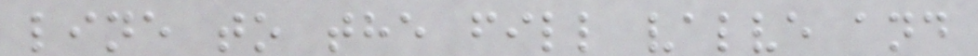line to the fill valve and
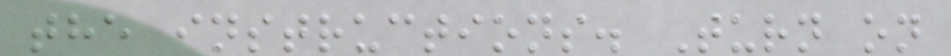the instructions. Turn on
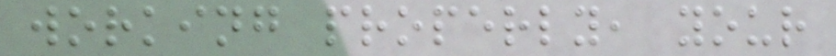working properly, your
